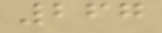267
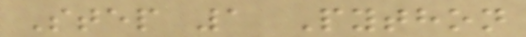Step 1 Python
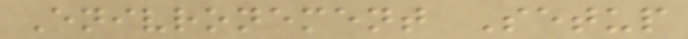Enivronement Setup
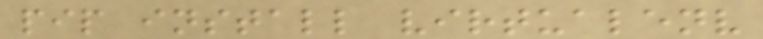pip install virtualenv
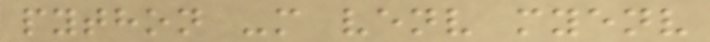python -m venv myenv
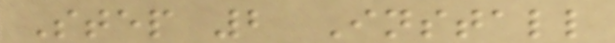Step 2 Install
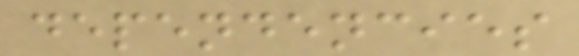dependencies
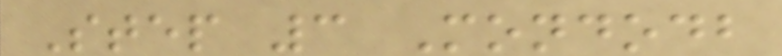Step 3 Mondodb
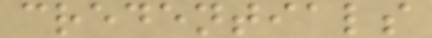credentials
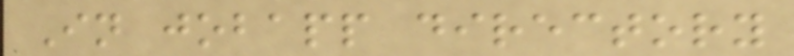In jobapp directory
